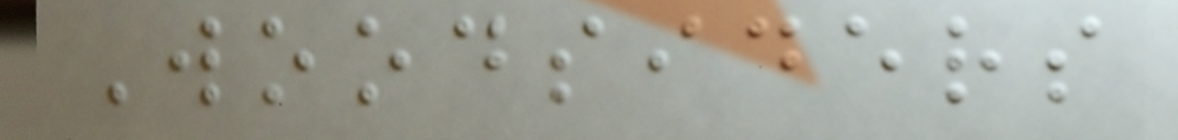Woodsiders
